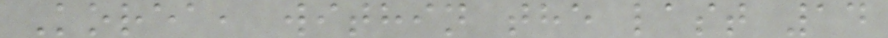Korea, within the last 14
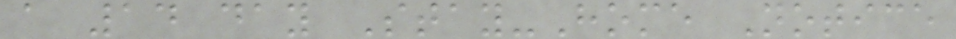a 14 day Stay-Home Notice
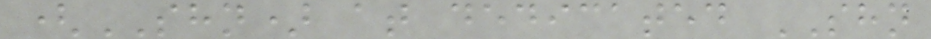(SHN) at dedicated SHN
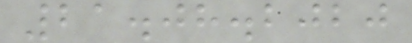21.08.2020
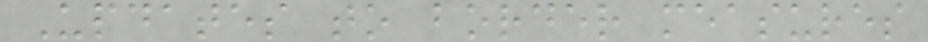Updates to border measures
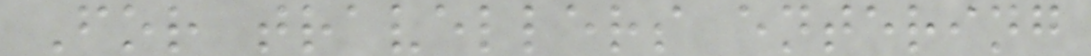For travellers entering
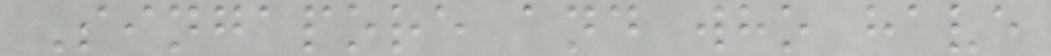Singapore and who have
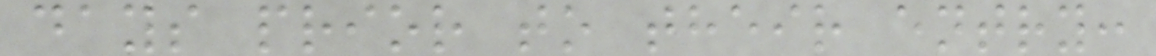days prior to their entry:
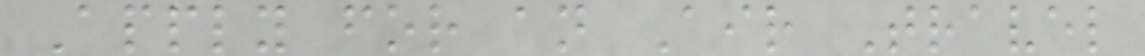Apply for an Air Travel
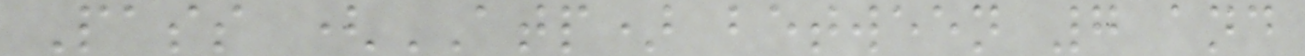Pass (ATP) between 7 and
